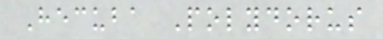Hecuba Polydorus
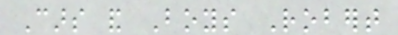Cars and Boys Robert
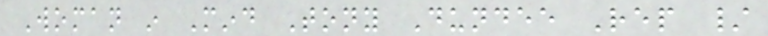Woman in Mind Tony Dundee Rep /
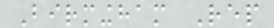Birmingham Rep
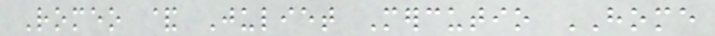Romeo & Juliet Mercutio HOME
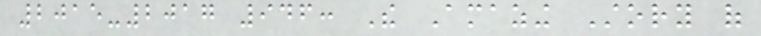2015-2017 946: The Amazing Story of
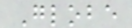Globe
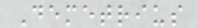Demetrius
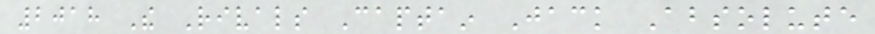2018 The Rivals Captain Jack Absolute
